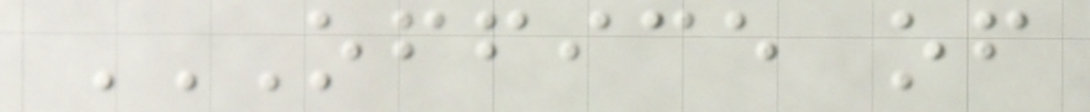OFFICE OF
